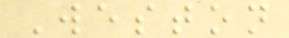Weston
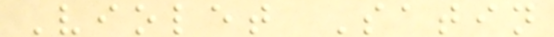Violet Satin
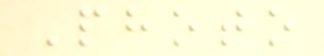Photo
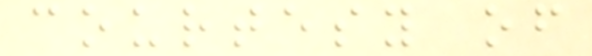courtesy of
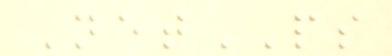NetPS
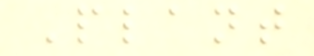Plant
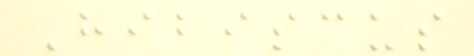Hibiscus
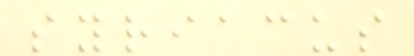syriacus
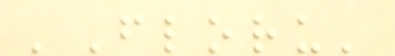'Floru'
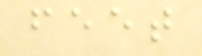feet
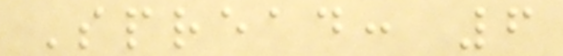Spread: 6
